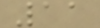11
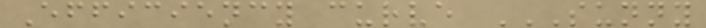Efficiency curve SUNNY
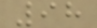98
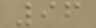96
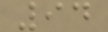94
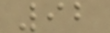92
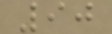90
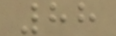88
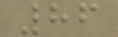86
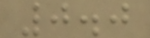0.0
